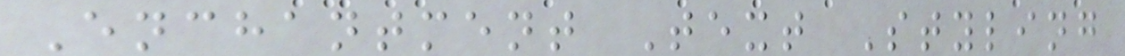Enchantment Text Styling
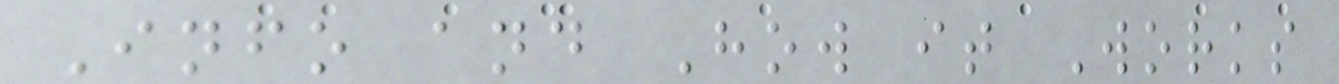Info and How it Works
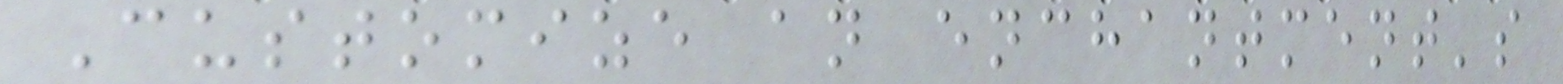Customize an enchantment's
